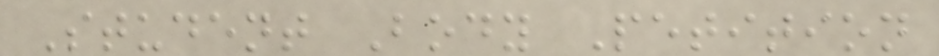Student Body Petition
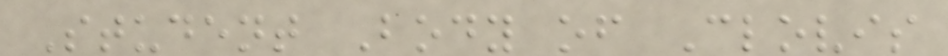Student Body of Clovis
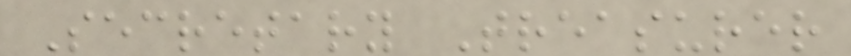Secretary Treasurer
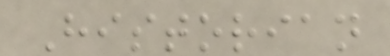Historian
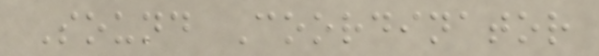Sound Coordinator
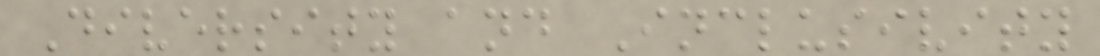Diversity and Inclusivity
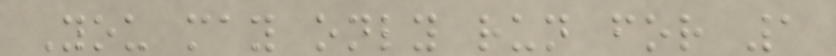You may only run for 1
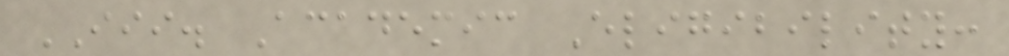III. Academic Eligibility:
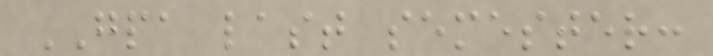GPA last semester:
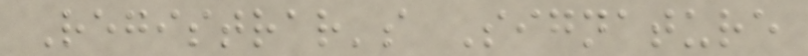Registrar's Signature
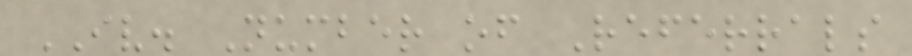IV. Number of Referrals
